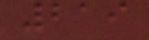219
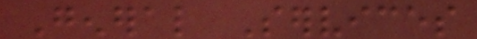General Services
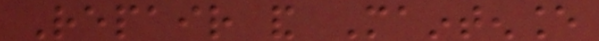Repair and Maintenance
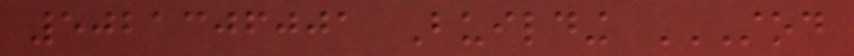5021306001 Building STOD
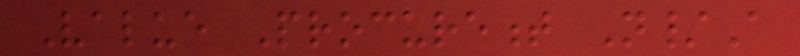Value Procurement N/A
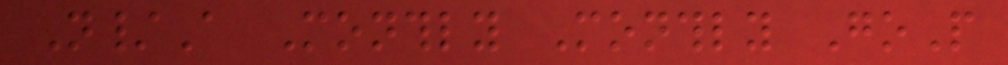N/A Monthly Monthly GoP
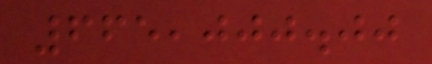665,000.00
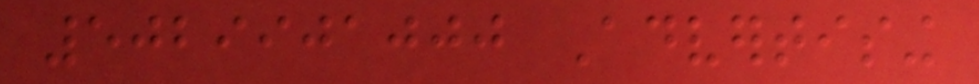5029901000 Advertising
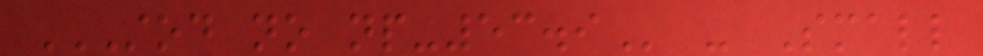STOD NO NP-53.9 - Small
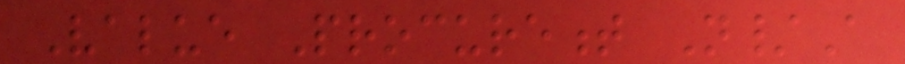Value Procurement N/A
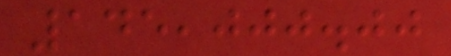145,000.00
